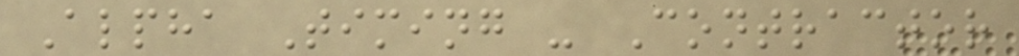Alpha Timing - Contractor
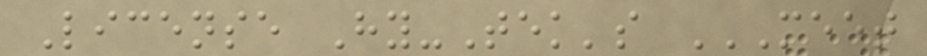License Hy-Tek's MEET
